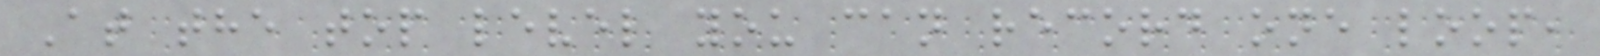At the top level you can record one loop,
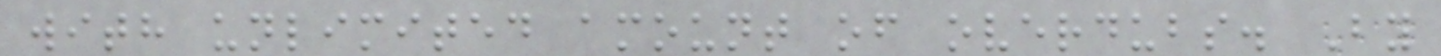with unlimited amount of overdubs. By
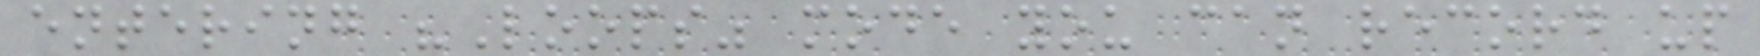entering "Loops" mode you can record up
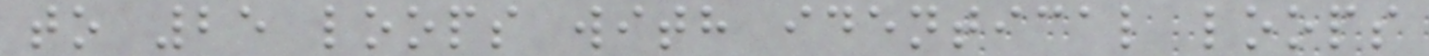to 25 loops with identical loops
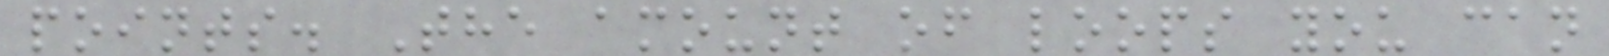points. The amount of loops you can
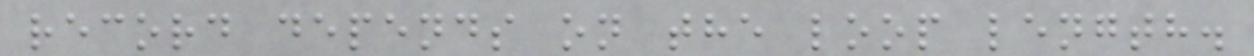record depends on the loop length.
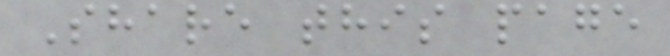Share this page
